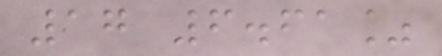17 6.61%
